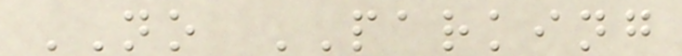NO PARKING
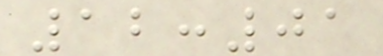12:01
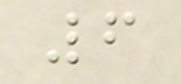6
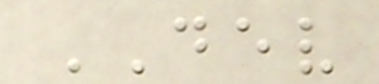DEV
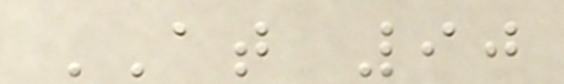AT 90
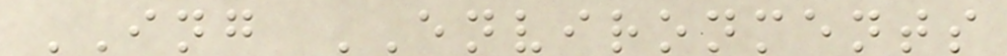ING ENVIRONMENTS
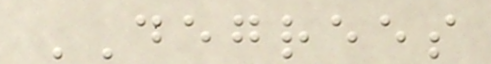DEGREES
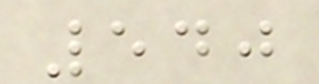540
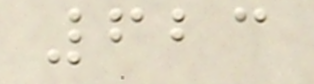623
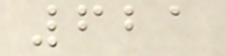621
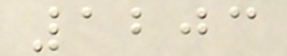1203
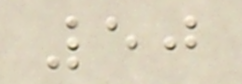50
